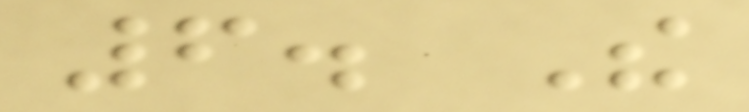6. The
